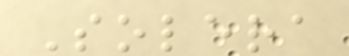Solera
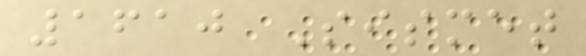1610 Sismet
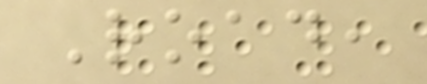Road,
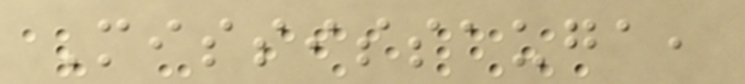Mississauga,
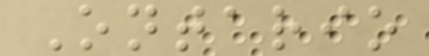Ontario
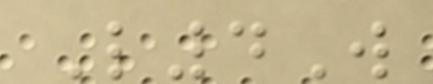L4W
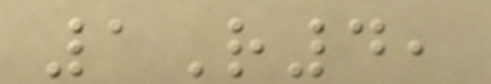1R4,
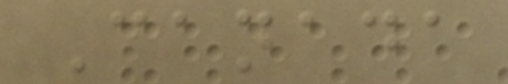Canada
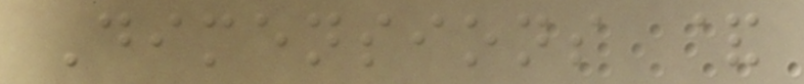Dimensions &
